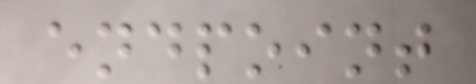endpoint
